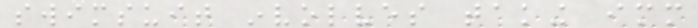swimsuit involves taking immediate
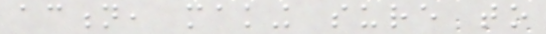action, making sure to
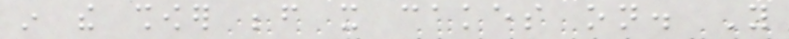in the shower before it cakes on. You
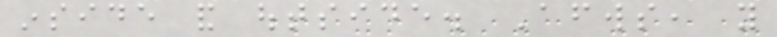inside and outside. Afterwards, you
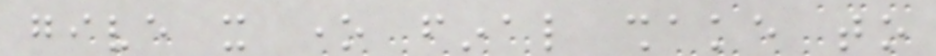give it one final shake to
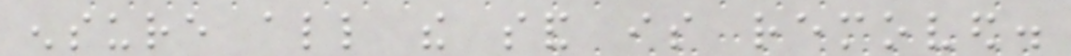ensure all the sand is removed.
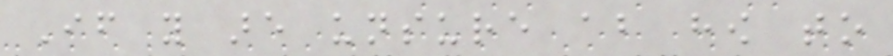If you are unsure about how to
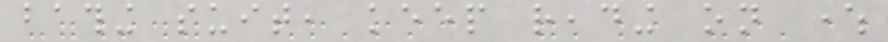bathing suit, keep reading on where
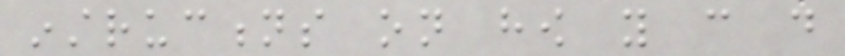instructions on how you can do
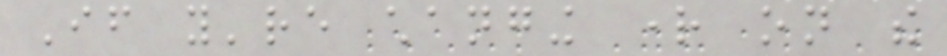If you're changing right on the
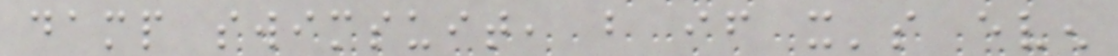damp swimsuit, but if it's even
